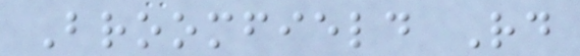Broomfield Rd
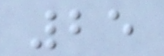25
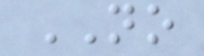NO
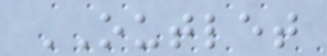OUTLET
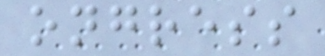ongress
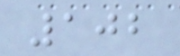102
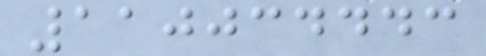110034443
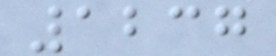1237
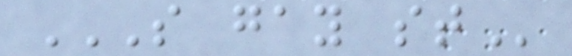S GAY ST
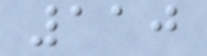110
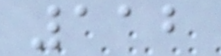112
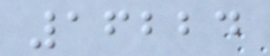16224
